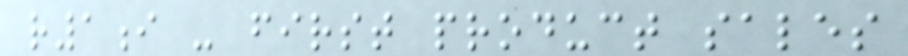r1i - first product sales
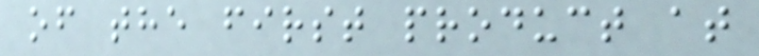of the first product at
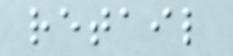retail
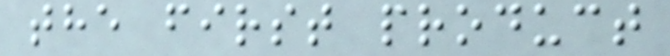the first product
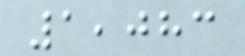1,083
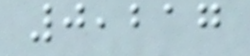0,217
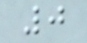0
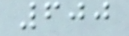600
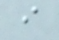i
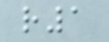r1
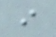i
